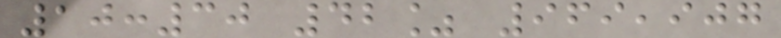10:30 42% 969,907
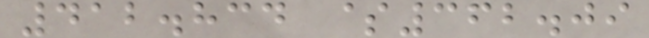412.834 $362.09
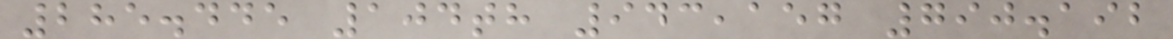285.445 104th 943,157 790.192
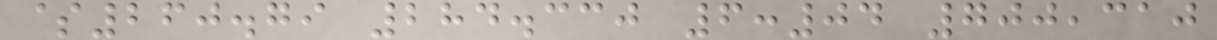$260.79 284.330 6:04 700,310
